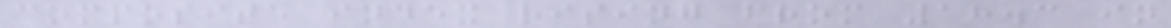composite index rising from 18.3 in
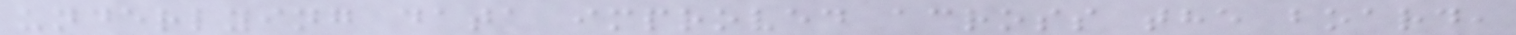underlying data improved across the board,
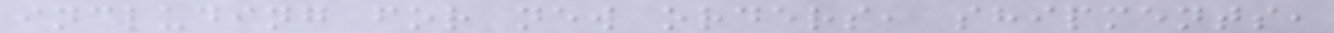including for new orders, shipments,
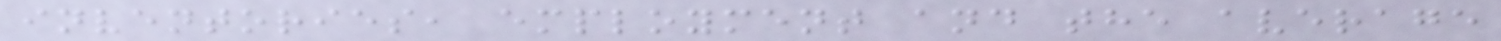inventories, employment and the average
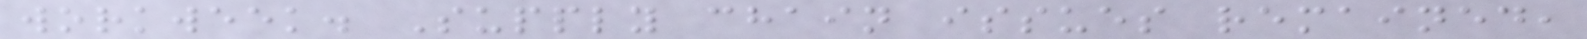workweek. Supply chain issues remained,
